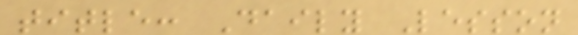title: Daily Lesson
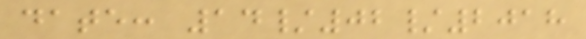date: 14/02/2018
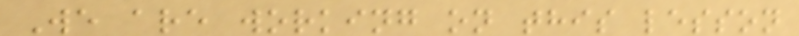We are working on this lesson
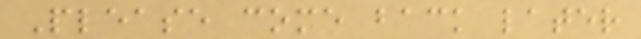Please come back later
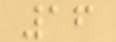16
